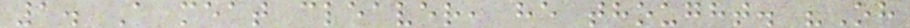1. A meat cleaver, he thought. "Oh
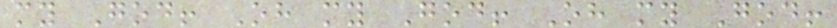my God! Oh my God! Oh my God!
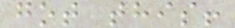got this!
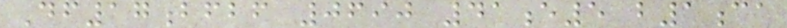Df17bfbf 0690 41e5 b1ca
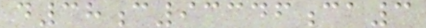d38c93346ca3
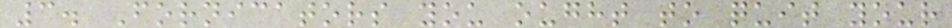3. Fornicators you ought to quit your
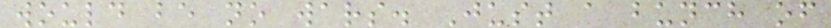would be no wars. Just a bunch of
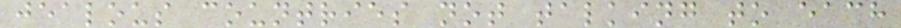jealous countries not talking to each
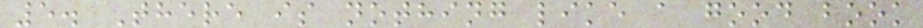5. There is nothing like a good book
